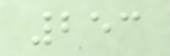253
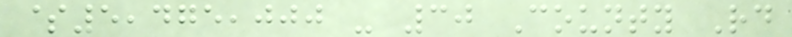$5,475,000 - 30 County Rd
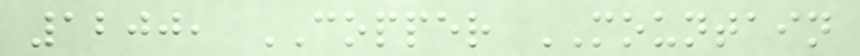1200, COPPER MOUNTAIN
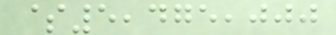$5,475,000
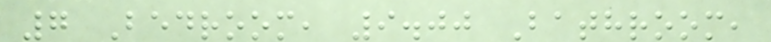7 Bedroom, 9.00 Bathroom,
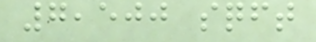7,500 sqft
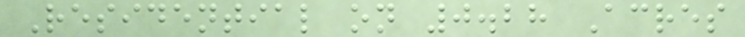Residential on 0.28 Acres
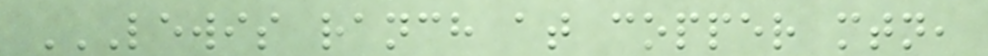LEWIS RANCH AT COPPER MTN,
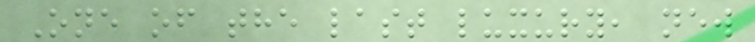One of the last luxury, new
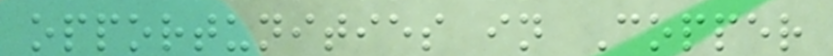opportunities in Copper
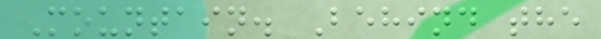Mountain. Behind the
